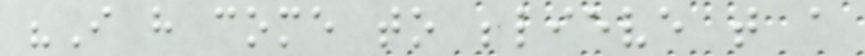"I have come to believe that a
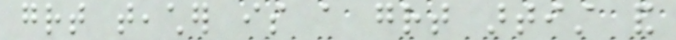great teacher is a great artist and
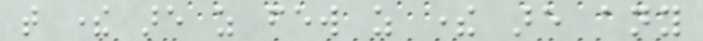that there are as few as there are any
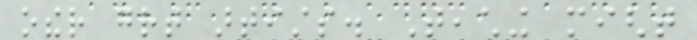other great artists. Teaching might
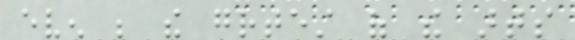even be the greatest of the arts
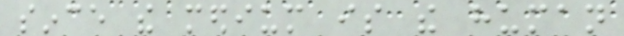since the medium is the human
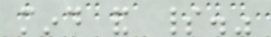mind and spirit."
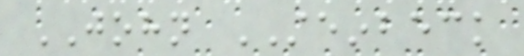JOHN STEINBECK
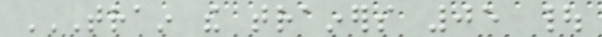TRAIN THE TRAINERS 05 |
